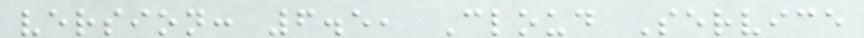version: 6.5, Cloud Service
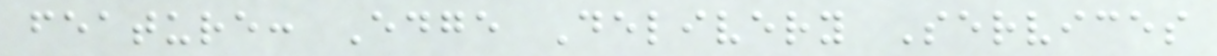feature: Edge Delivery Services
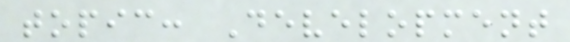topic: Development
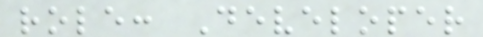role: Developer
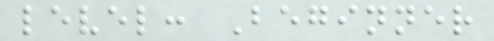level: Beginner
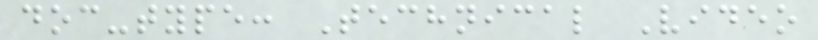doc-type: Technical Video
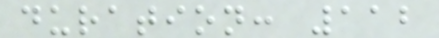duration: 112
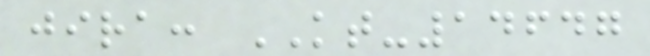jira: KT-14647
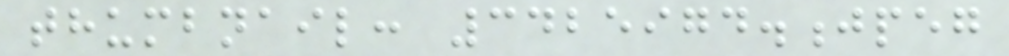thumbnail: 3425974.jpeg
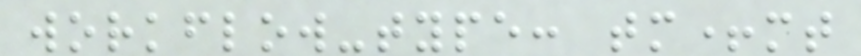workflow-type: tm+mt
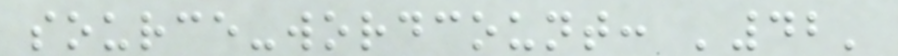source-wordcount: '42'
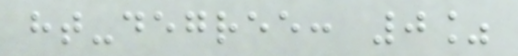ht-degree: 0%
